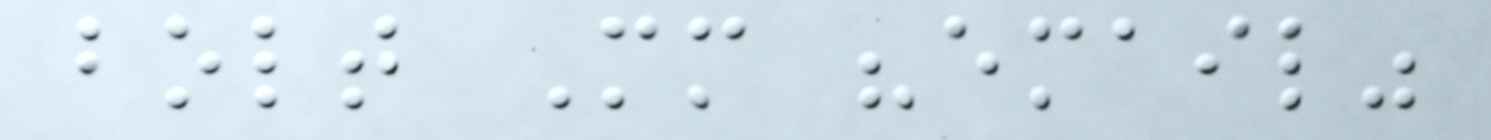bolt Mm "email"
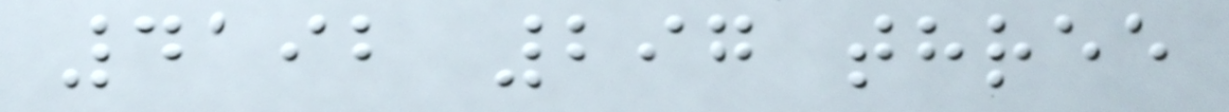4192 297 three
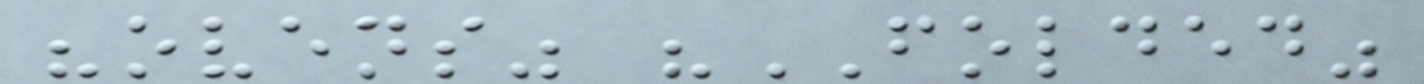"ovens" "FOLDED"
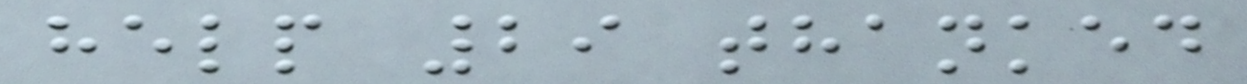help 29 thanked
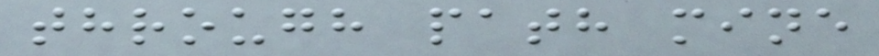through path mine
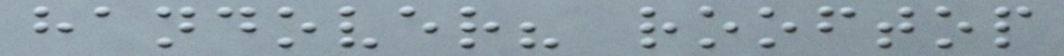handover? rooftop
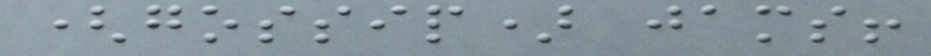(gossip) jams!
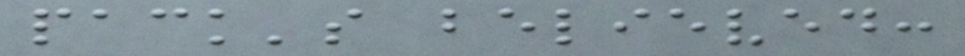pack's believed:
